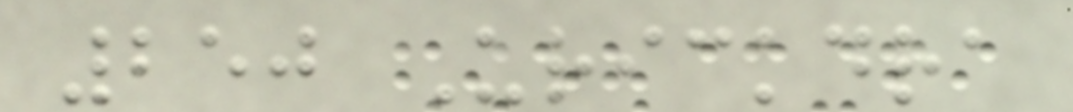250 Urickdra
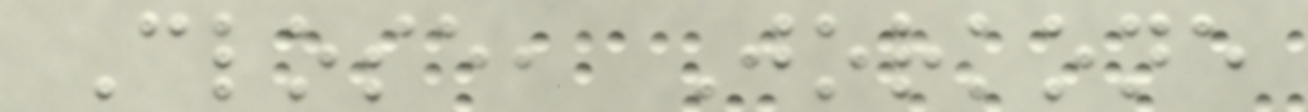Close, Jorkone
